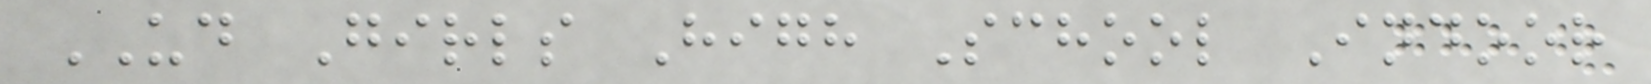UD Girls High School Indoor
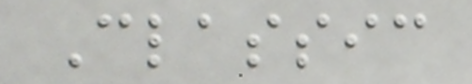Classic
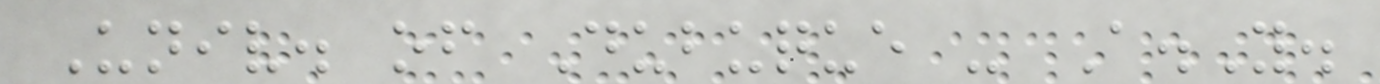Univ. of Dubuque - A.Y.
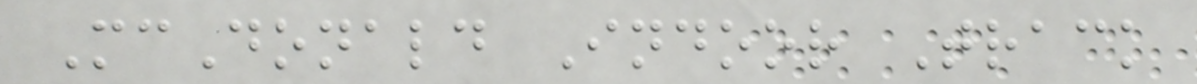McDonald Indoor Track
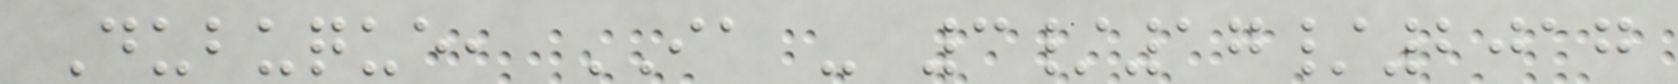Dubuque, IA - 3/17/2017
